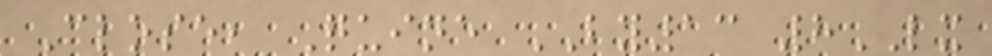Close, Quine BY13 8LX
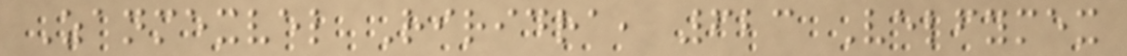Zanmexvel Riridra, 623 Velfymex
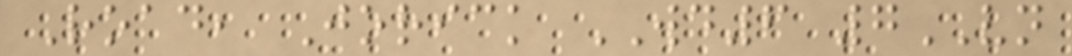Road, Jorick WD6 7VN
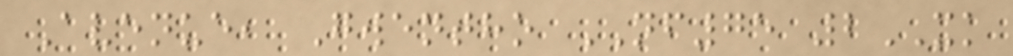Avenue, Gwentho NF75 2XK
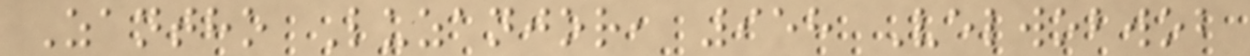Zantho Luzanjor, 958 Velwobwob
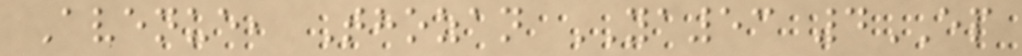Avenue, Thozan YA53 4EP
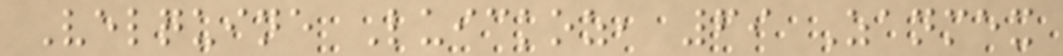Velquine Luickoz, 69 Zanmex
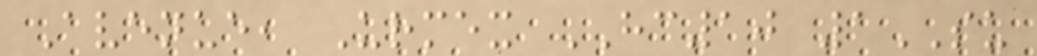Avenue, Urmex HC10 1SU
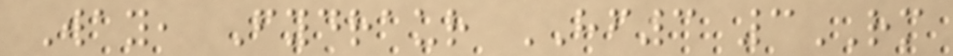Way, Fydraur HF3 3RM
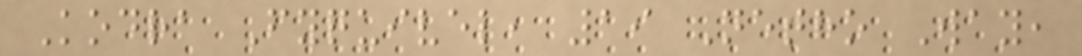Kodra Fyquivel, 19 Netho Way,
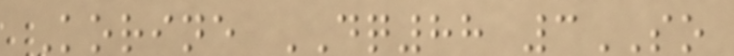Korine DQ88 3SO
